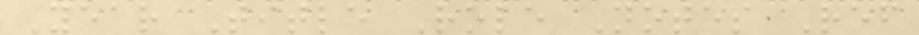Year Title Role Notes Ref
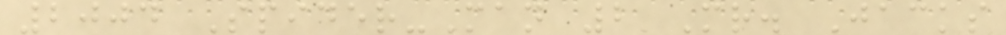2004 Spider-Man 2 Mr. Jacks
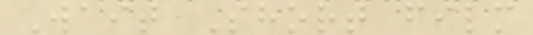Wait Short film
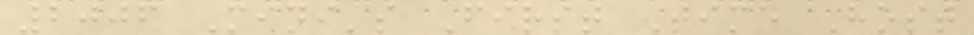2006 Mini's First Time Host
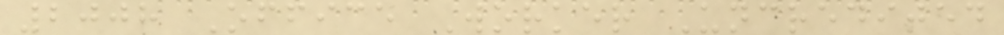2008 Office Worker Uncredited
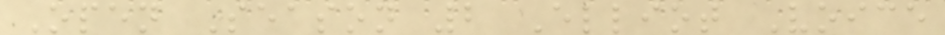Open Season 2 Elliot Voice
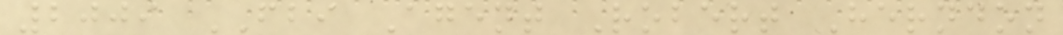2009 FBI Agent Robert Herndon
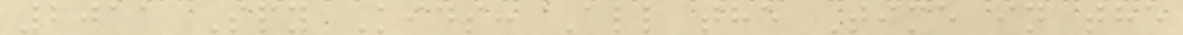2011 Spy Kids: All the Time in the
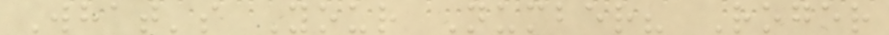What's Your Number? Roger
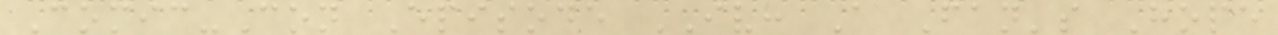Comic-Con Episode IV: A Fan's Hope
